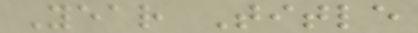Year Title
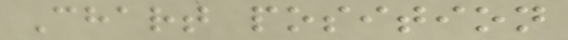Chart position
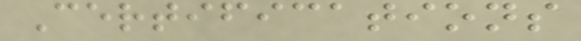Certifications
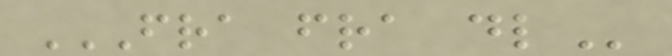FRA FRA DL
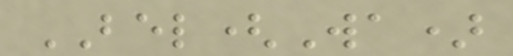BEL(Wa)
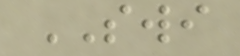SWI
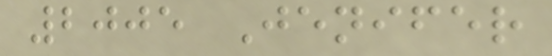2005 Jenifer
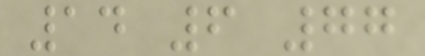14 6 77
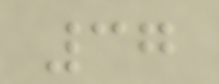37
